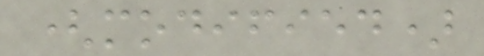(modified)
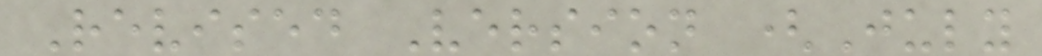Revised Version (July
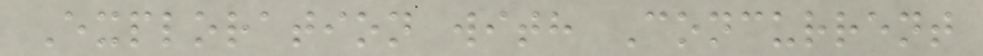Exploration with Concurrent
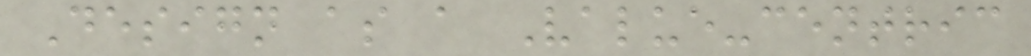Design as a Value-centric
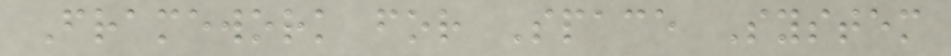Framework for Space System
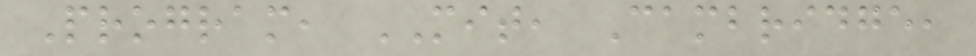Program, MIT, Cambridge,
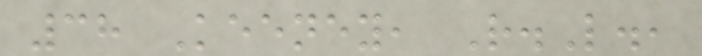38 Keeney, R.L.,
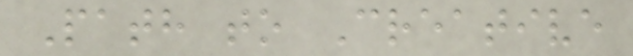Path to Creative
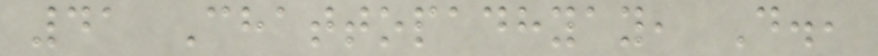41 Chattopadhyay, D.,
